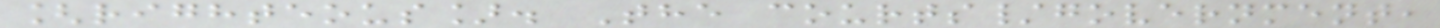[righteous]. The courts/government,
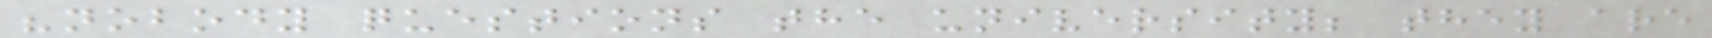"nobody questions the university; they are
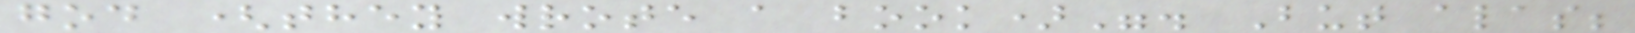god (they wrote a book)". But alas;
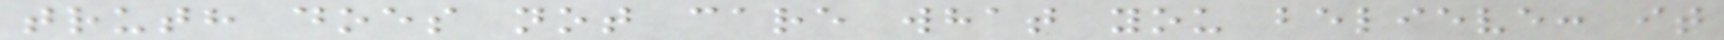truth does not care what you believe: it
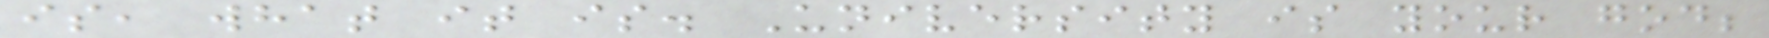is, what it is. University is your god;
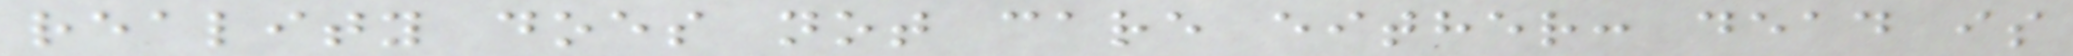reality does not care either: dead is
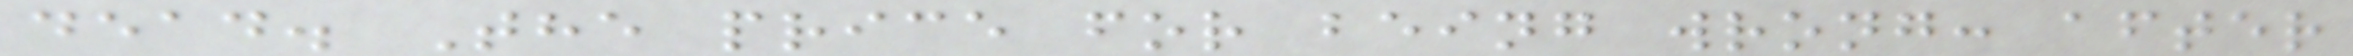dead. The price for being wrong: after
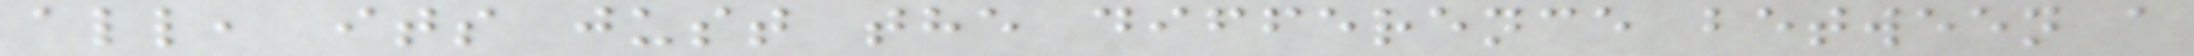all, its just the difference between a
